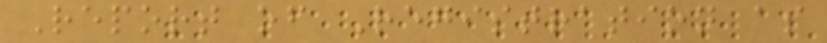Report of Registration as
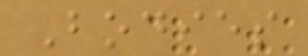Bodies
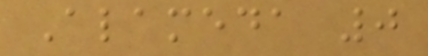Alameda 0
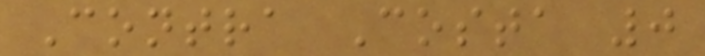Contra Costa 0
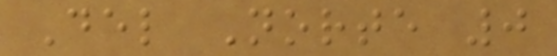Del Norte 0
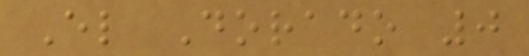El Dorado 0
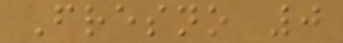Fresno 0
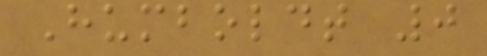Humboldt 0
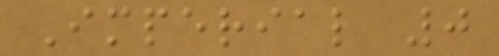Imperial 0
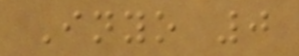Inyo 0
